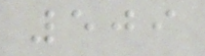509
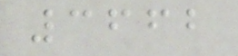3662
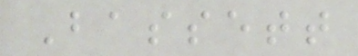Bassett
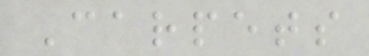Carpets
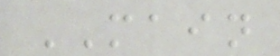MAIN
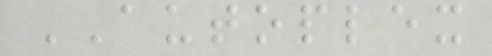AUTOPLEX
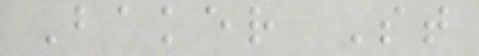Baker St
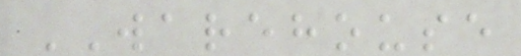WAREHOUSE
